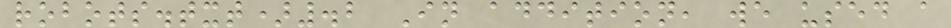robots.txt).2 In addition, we used a
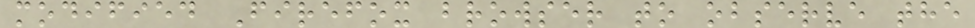modified Firefox browser to observe the
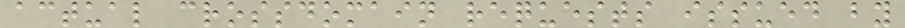actual crossdomain requests issued by
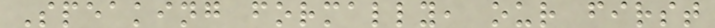Speaking formally, our first
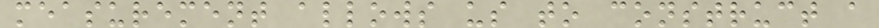measurement allows us to construct a
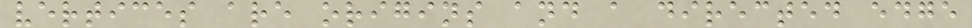vertices are origins and a directed edge
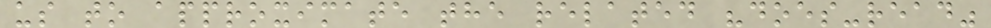us to approximate the related "does-read"
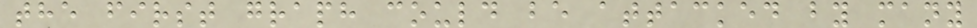the first graph could be attacked by many
